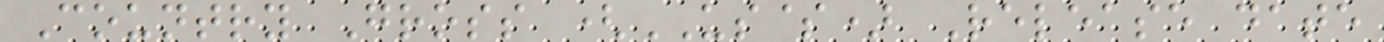Country Gross (US$) Release date
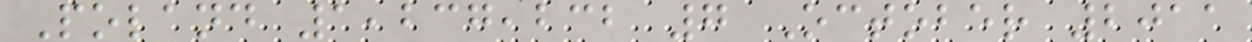Poland 1,237,232 7 October 2011
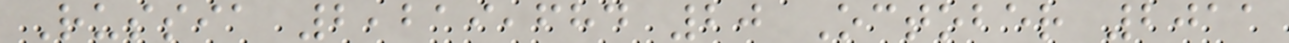Russia 2,219,684 20 October 2011
